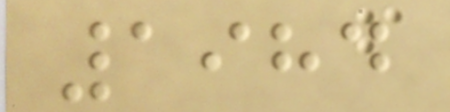1984
